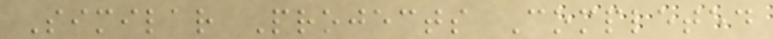Similar Projects Completed
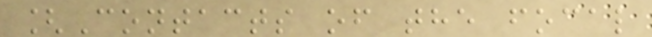[Contacts of the focal
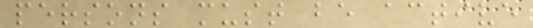persons must be active
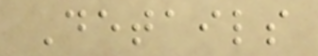Details
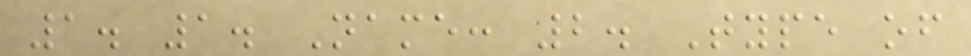1. 1. Name: 2. Type of
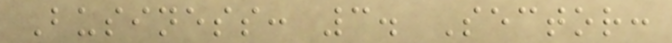Business: 3. Sector:
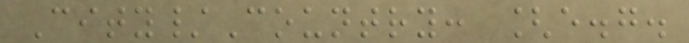City/Country: [e.g.
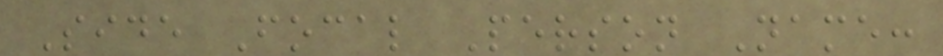Side Focal Person Name:
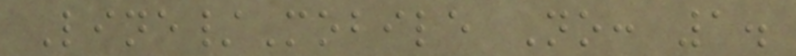Line/Mobile No: 1.
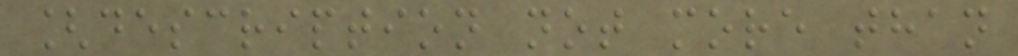[description not more than
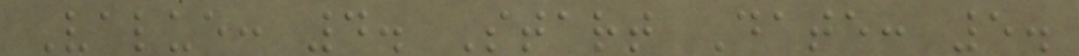Value: 4. Start Date: 5.
